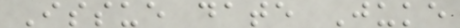Issue date Juke
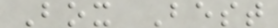Box Best
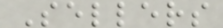Sellers
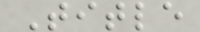Title
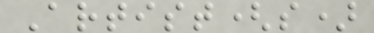Artist(s)
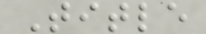Title
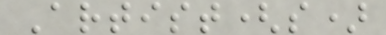Artist(s)
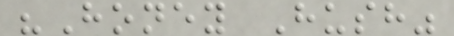"Honey Hush"
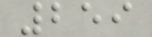259
